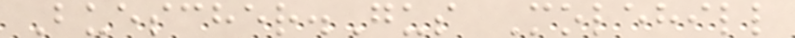Buescher.Gus Molehill
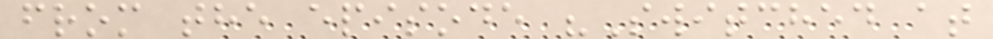from the episode "Switched at
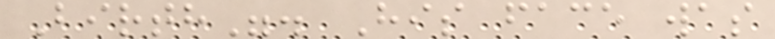Birth". His face was
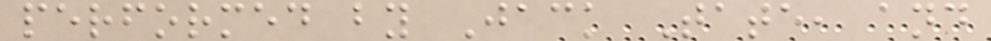performed by Jack Tate, and
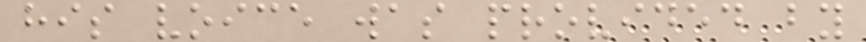his voice was provided by
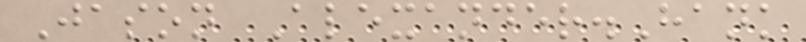Jason Alexander.Hank
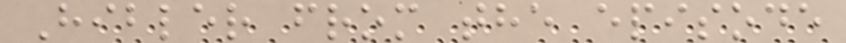Hibler from the episode
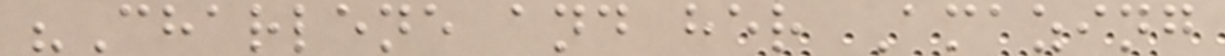"Charlene and her Amazing
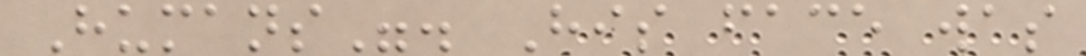Humans". His face was
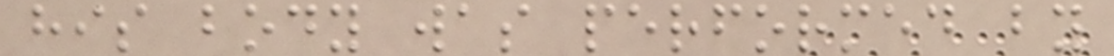his body was performed by
